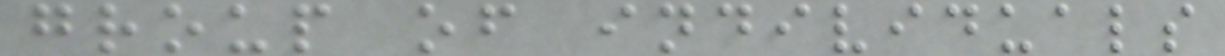group of individuals
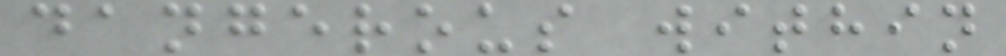dangerous within
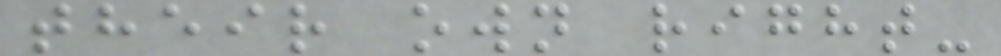their own right-
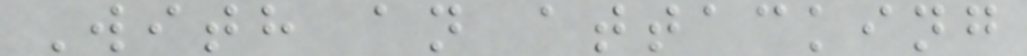With an attacking
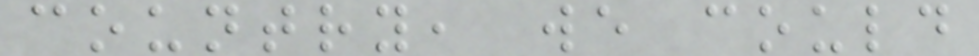country, we could
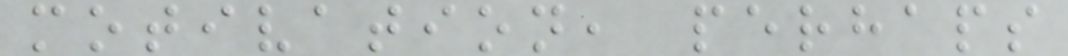motivation, perhaps
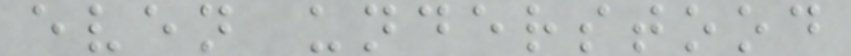even understood
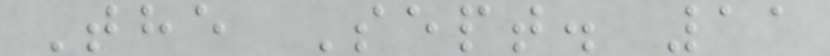The Sept. 11
